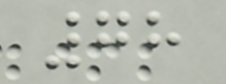78
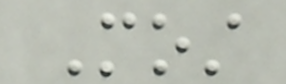Most
